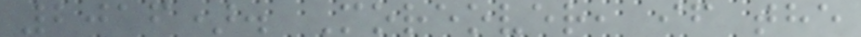2016). Moreover, if the
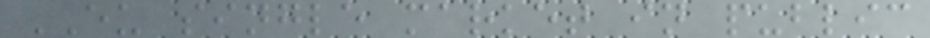EU single market in public
